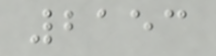2153
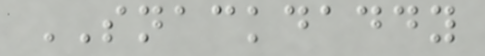SNACKDADDY
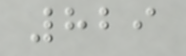829
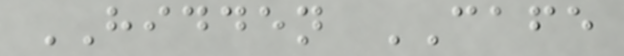HIDDEN CAFE
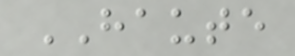HAUTE
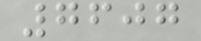7607
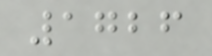1726
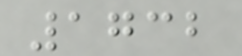1732
